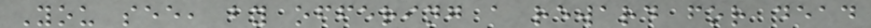You see, by offering a reward for dead
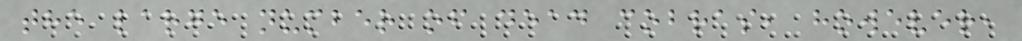the large number of dead cobras, however,
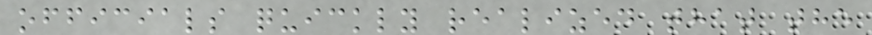officials quickly realized that the
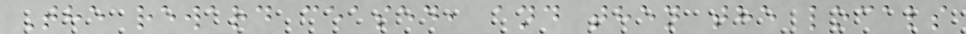The reward ceased, and then the locals
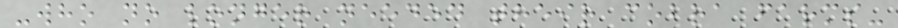-who no longer needed their cobra farms-
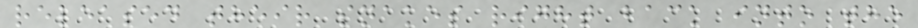released their snakes right back into the
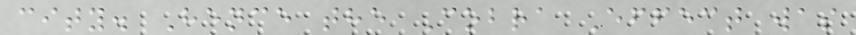city. Hence the Cobra Effect was
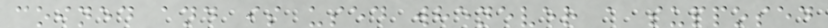coined and is used whenever a supposed
